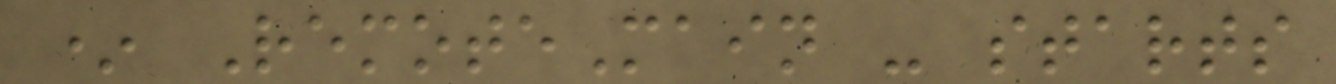* RemoteMain - starts
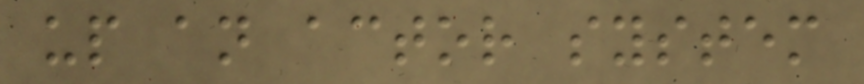up an actor system
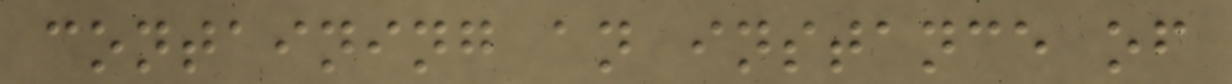containing an instance of
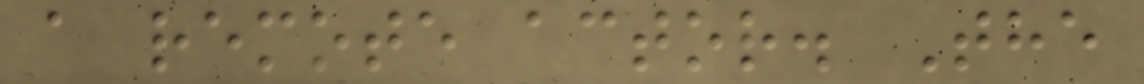a remote actor. The
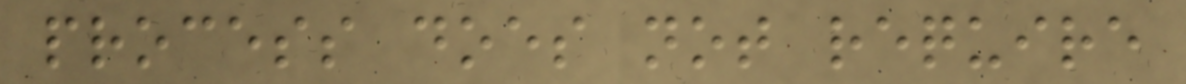process does not require
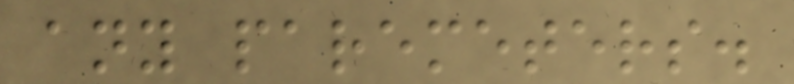any paremeters.
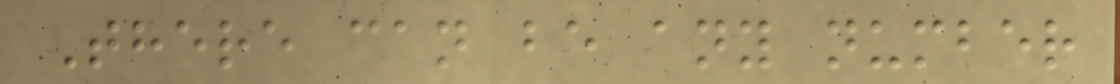There can be any number
